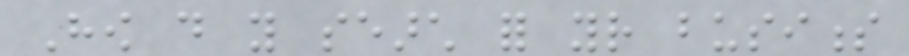How do you search for your business
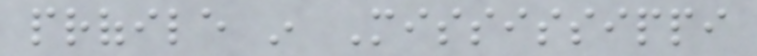profile in Mississippi
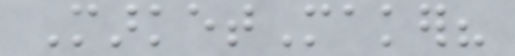MarketMaker?
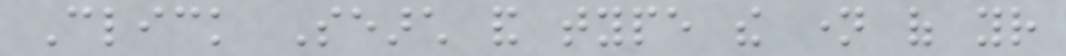Click Search and type the name of your
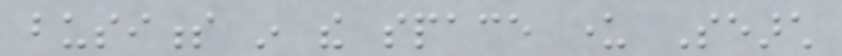business in the space under Search
